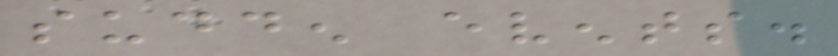sudden events.
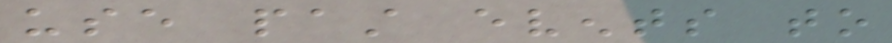use past events to
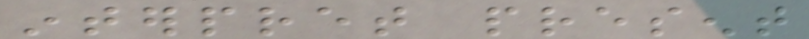interpret present
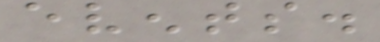events.
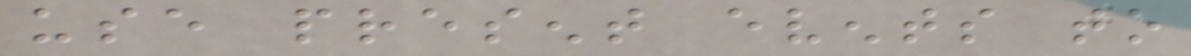use present events to
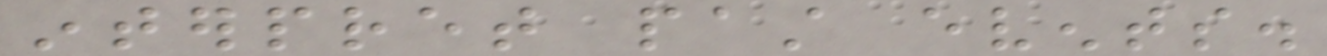interpret past events.
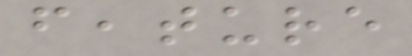feature
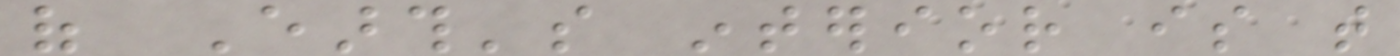of Earth's interior is that
